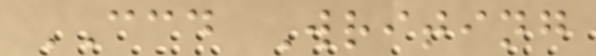CCD Writing
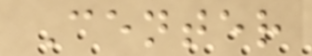Center
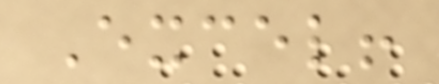Excel!
